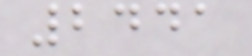2441
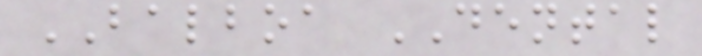BALBOA DENTAL
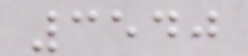3540
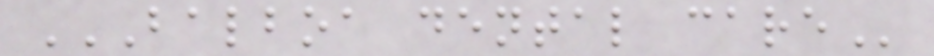BALBOA DENTAL CARE
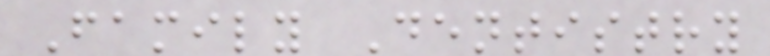Family Dentistry
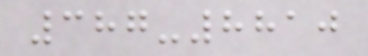387-8810
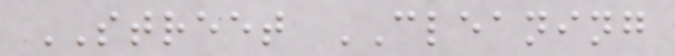STREET CLEANING
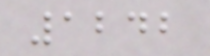1242
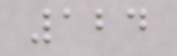124
